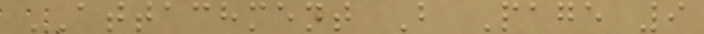ATTACHMENT B Page 9
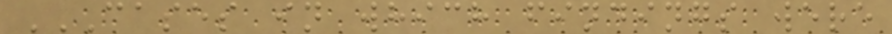CASES IN WHICH FINDINGS WERE
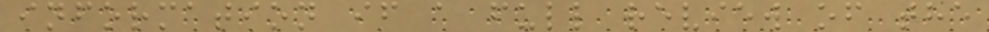information if a full review of the
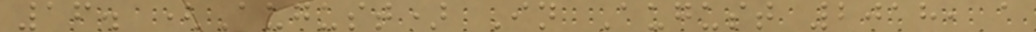16. (August) In August 2018, a
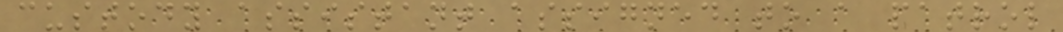custody assistant assigned to a patrol
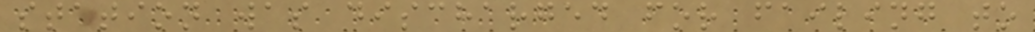station was discharged for failing to
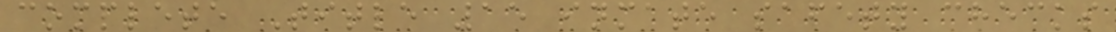complete Title 15 inmate safety checks
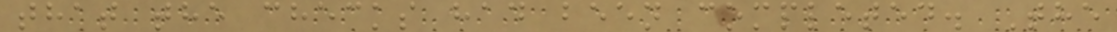that the checks had been completed. The
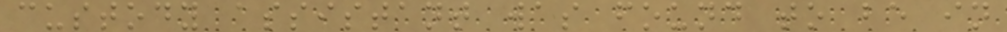custody assistant was found to be in
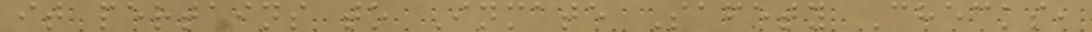it pertains to Inmate Safety Checks,
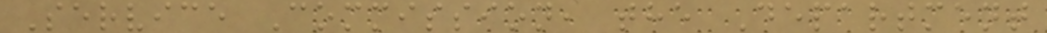Service Commission, the Department
